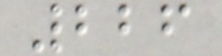226
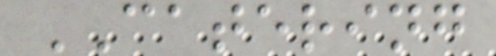CATERING
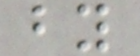by
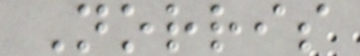Norris
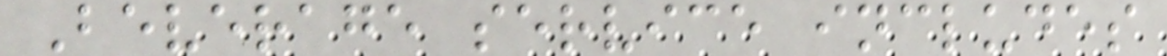Beverage service includes
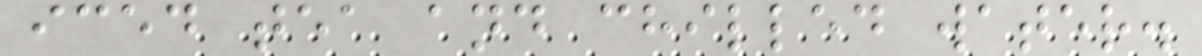iced tea and chilled water.
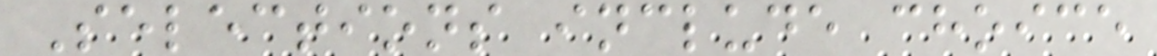Selections include choice
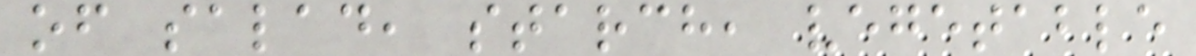of salad, starch, vegetable
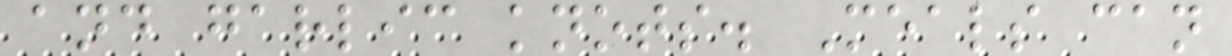and garlic knots. Meals can
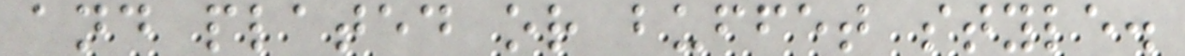and plated or buffet style.
